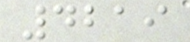4219
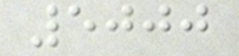5000
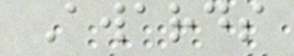Awards
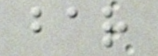bar
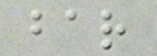bar
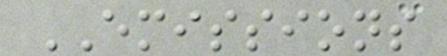EMISSIONS
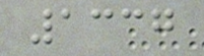1337
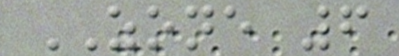ZONE 6
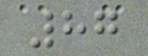87
